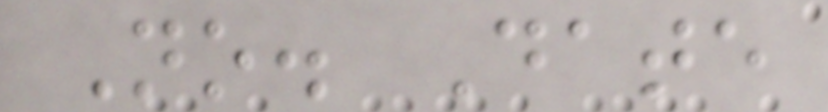No. Date
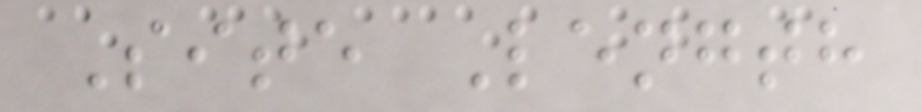Site Length
